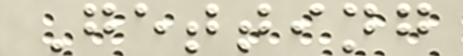Getting
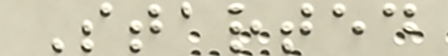Started
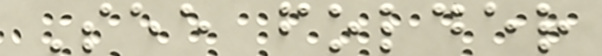See folder
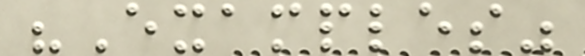"Examples"
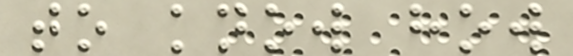to know how
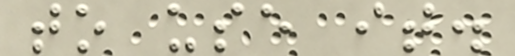to use it.
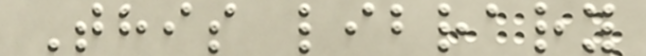This library
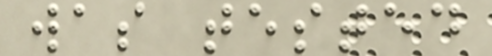was tested
